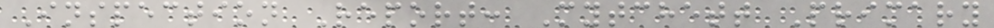Inspection Report: Mytchett Primary
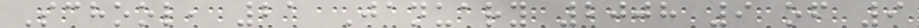School, 21 January 2008 9 of 9
